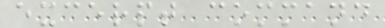excerpt command
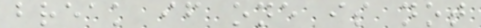break if one is not
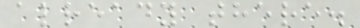already there.
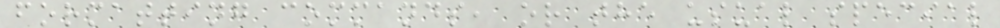formatting commands, or the usual special
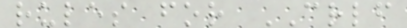rules for CRLF
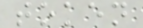token
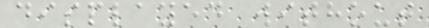displayed without
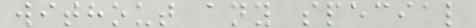without any special
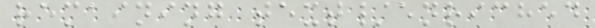remaining text/enriched
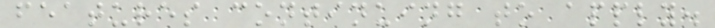features continuing to apply.
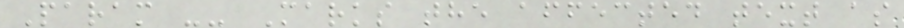Param -- Marks the affected text as
